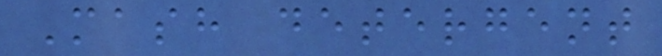Mash detergent
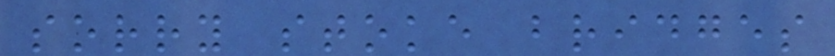sorry stoke bridges
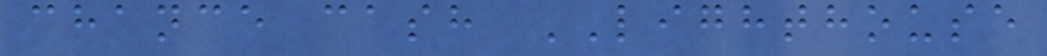chance cash LIGHTHOUSE
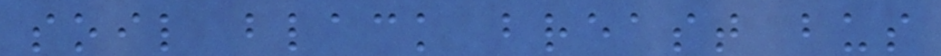soil black breast bus
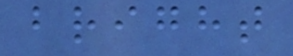bright
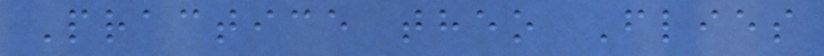Practice theo Flies
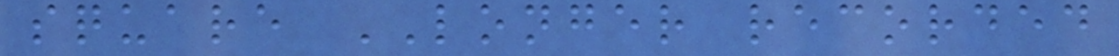square LONGER recorded
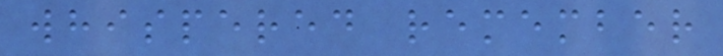whispered remember
